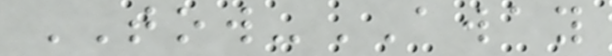TOW-AWAY
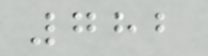782
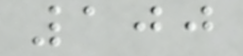100
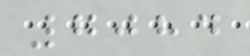7084
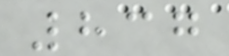837
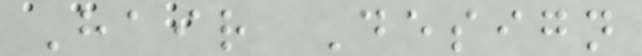Hair Design
